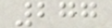277
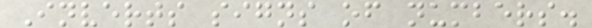Inverts signs of numbers.
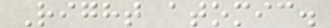Right atomic.
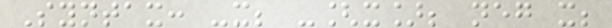Syntax: -x; -[x]; neg x;
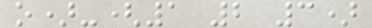o)-(1 2 3)
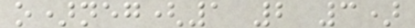o)neg(1 2 3)
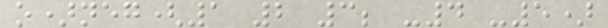o)neg(1 2 3; -4 -5)
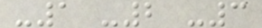-1 -2 -3
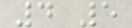4 5
